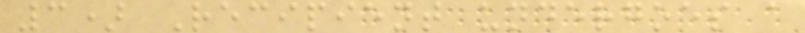3) Recipient undergoes a
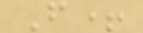F+
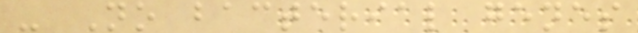- No bacterial genes
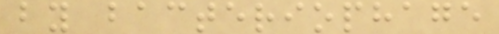by bacteriophage
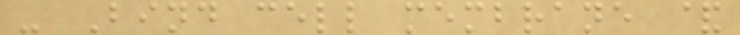- Bind cell membrane &
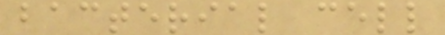bacterial cell
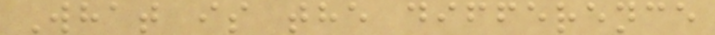What is the difference
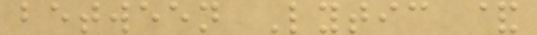between Lytic &
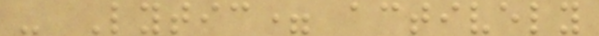- Lytic= actively
